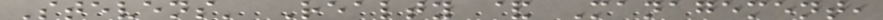Stevens' Realty & Management,
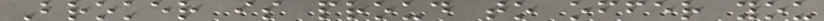Broker is proud to offer you
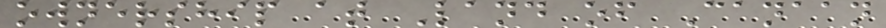ownership at Land of Canaan
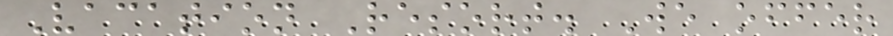Vacation Resort. We offer
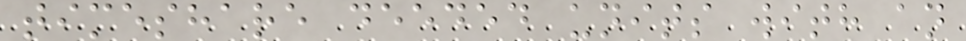timeshare deeded units with an
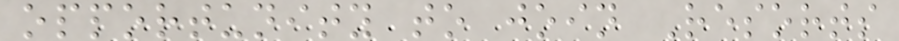opportunity to join Resorts
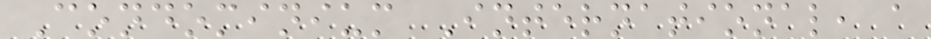Condominium International, a
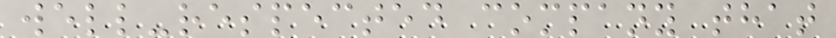well-respected company that
